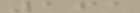161
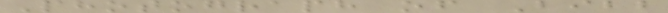Photograph of Bibb
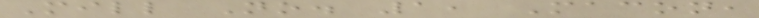Mill No. 1, Macon,
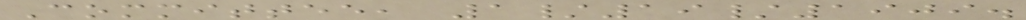Committee, 1/19/1909.
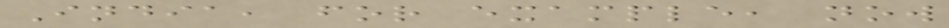India, for example, now
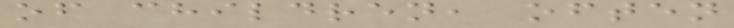of children, often
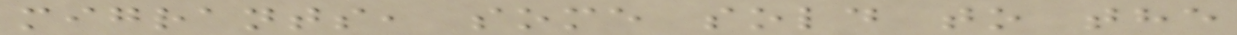migrants, some sold to the
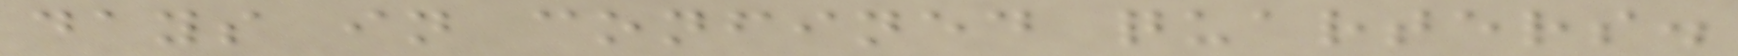days in confined quarters.
